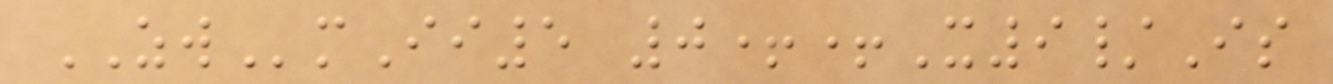ZWmIi5 0++X9/Is
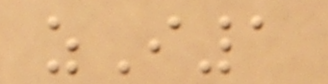zI1
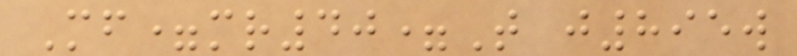Mf=mr40=T j895w
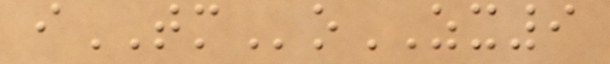iTMoZX9
